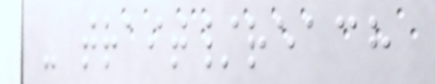- trait/reach
